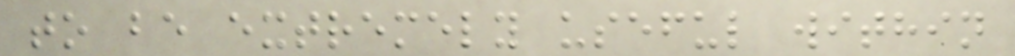to be extremely useful within
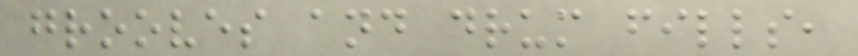grooves and drum fills,
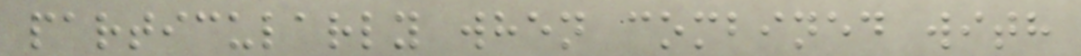particularly when combined with
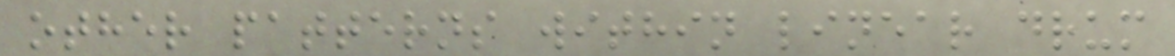other patterns within linear drum
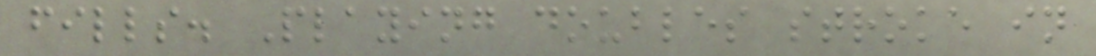fills. Playing doubles stroke in
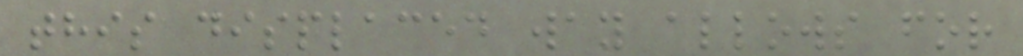this displaced way allows for
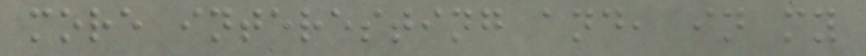more interesting and, in my
